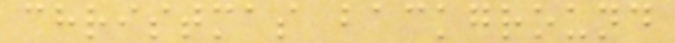christmas background
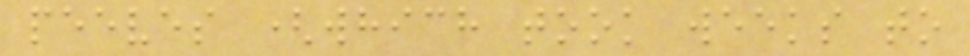peeves (which took weeks to
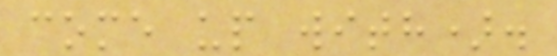come up with).
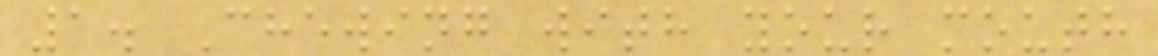1. Chewing with your mouth
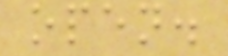open.
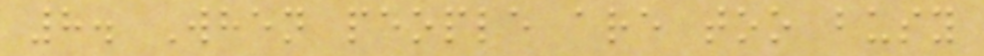8. When people are too busy
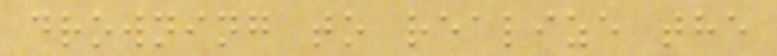drowning to realize the
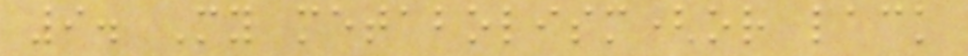9. My metabolism(or lack
